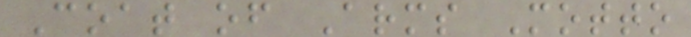Coat of Arms Motto
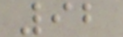92
